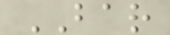BAR
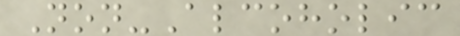Non-Alcoholic
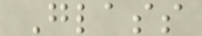Glass
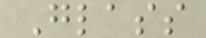Glass
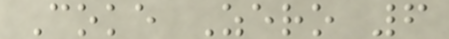Coke Zero 6
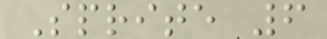Sprite 6
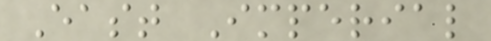East Imperial
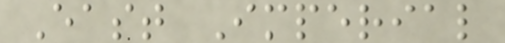East Imperial
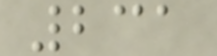231
